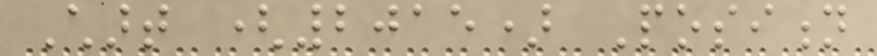Chart (2015) Position
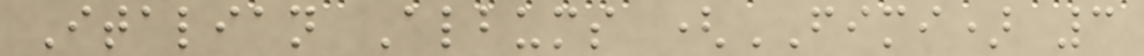Italian Albums (FIMI) 3
